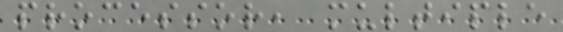processor, multiple
